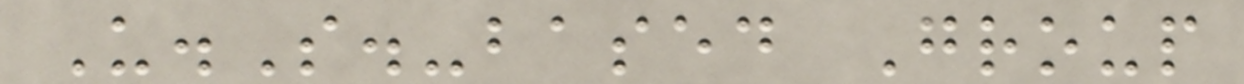U.S.-based Group
